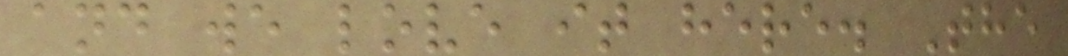and we love it here. The
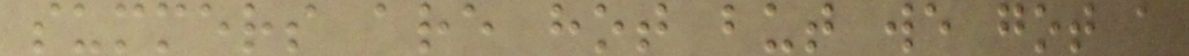summers are hot but we got a
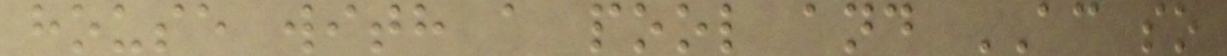house with a pool and AC so
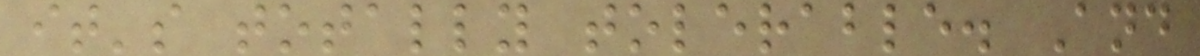it's totally tolerable. And
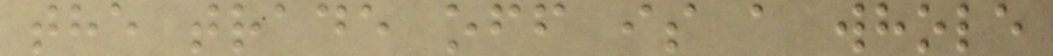the trade off is a whole
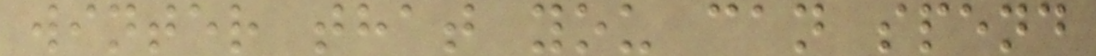winter that you can spend
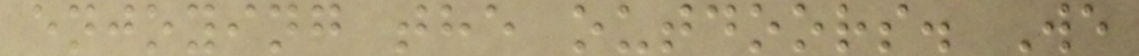enjoying the outdoors. We
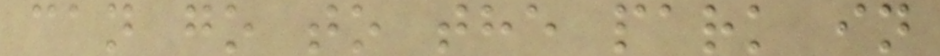can go to the park in
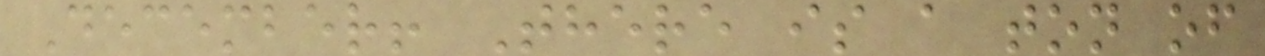December! There is a ton of
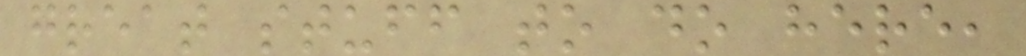great stuff to do here,
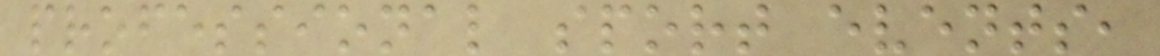professional sport events,
